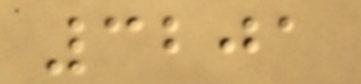3201
